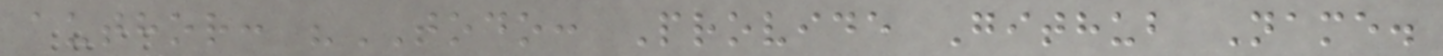author: "TODO: Provide Github Name.
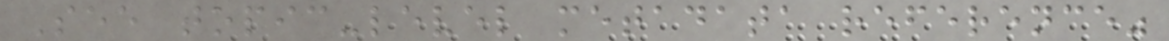See topic-level metadata reference"
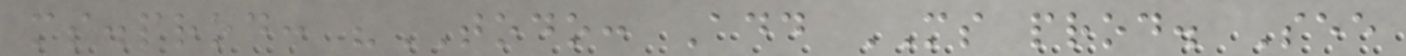ms.prod: "TODO: Add MS prod. See
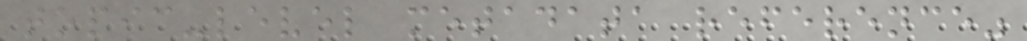topic-level metadata reference"
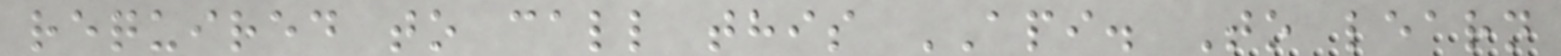required to call this API. To learn
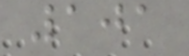101
